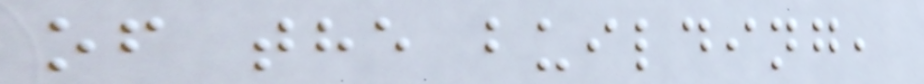of the building,
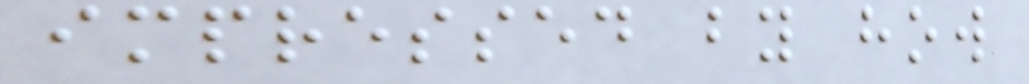impressed by how
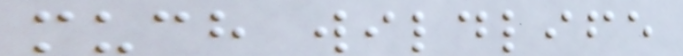much wildlife
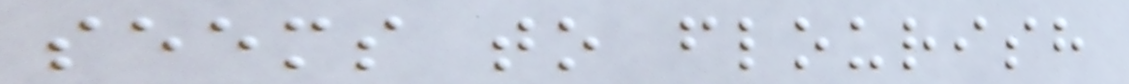seems to flourish
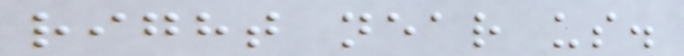right near us.
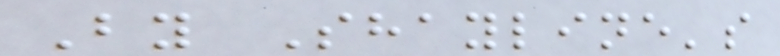By Shayline's
